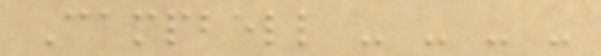Campbell - - - -
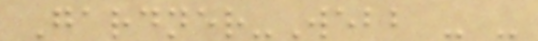Gardner-Webb - -
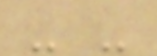- -
